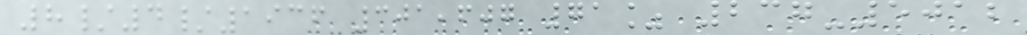8/4/1936 301,607 71% 237-5012
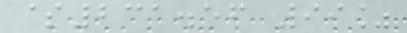$231.56 99%
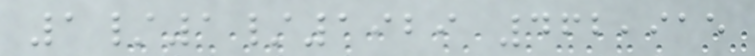1/1/1929 462,915
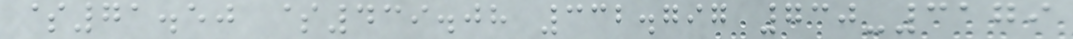$71.50 $439.08 332.797 730-3179
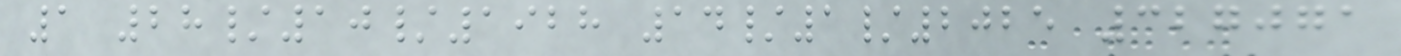1 28/10/1928 14/1/2025 327071
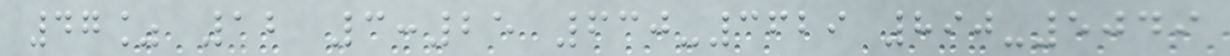47% 12 3:25 630-3629 890-5049
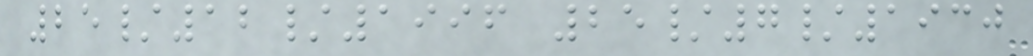25/12/1996 25/7/1930
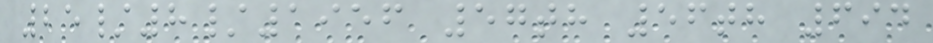25/8/1956 57th 56th 694
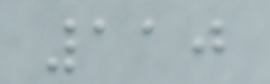110
